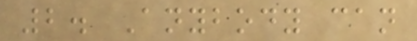2. Anybody can
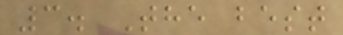3. The best
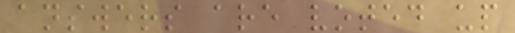answers are voted up
